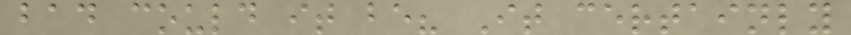bad could it be? It certainly
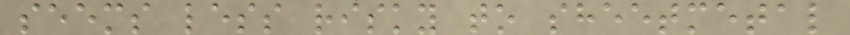seems less risky to sheetmetal
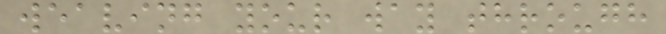weaving your way through
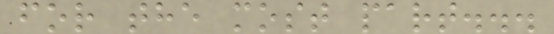for the most part...
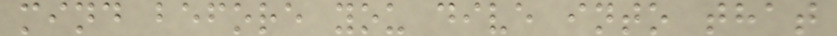mind before you dive into that
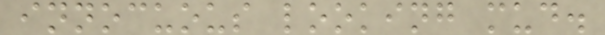innocuous looking mud.
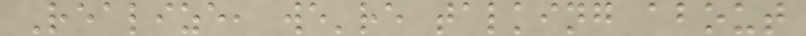Realize, we're talking about
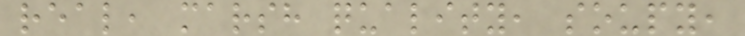real, marsh quality, soupy,
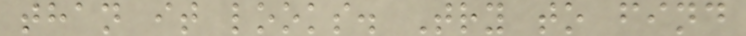than it looks. Try to find
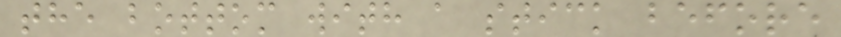the bottom with a stick before
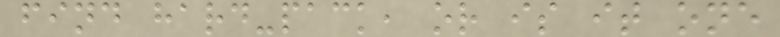find hard-pack, or is it one
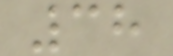38
